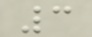3
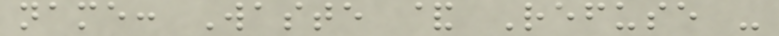name: Waste & Refuse -
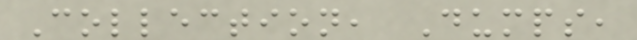Collection, Dumps,
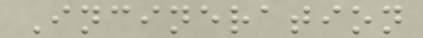Incineration
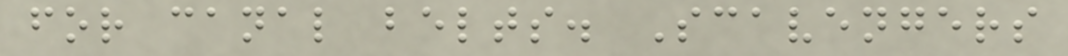for canal belts. Scavengers
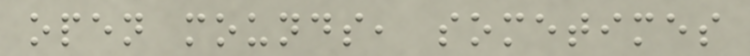open mounds, sometimes
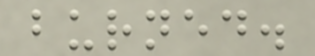burned.
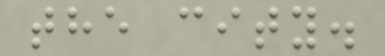the city.
